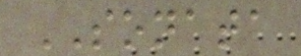SONATA
